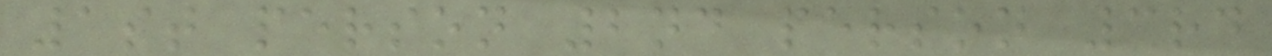1st person 2nd person 3rd
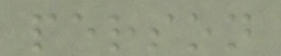person
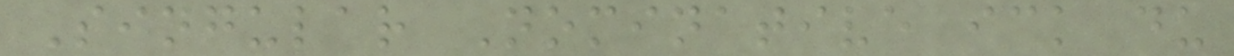Singular Nominative ick du
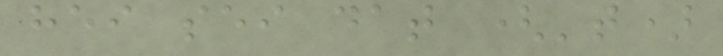hei sei dat ('t)
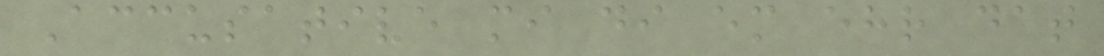Accusative mi di em ehr dat
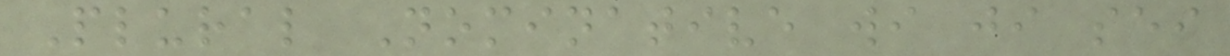Plural Nominative wi ji sei
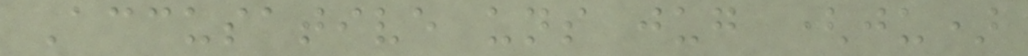Accusative uns jug (ju)
